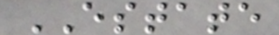ESTATE
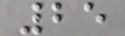25
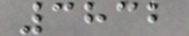3832
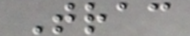Trac
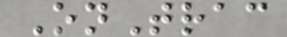OnTrac
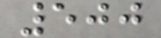500
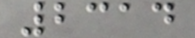2314
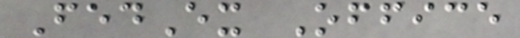FedEx Office
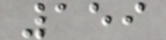159
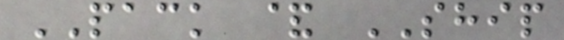PACK & SHIP
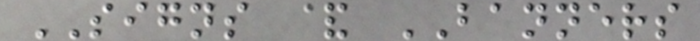SIGNS & BANNERS
